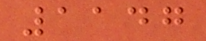1147
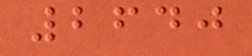2640
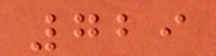729
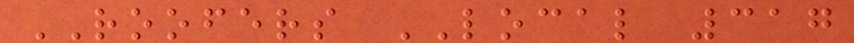ROOFERS LOCAL 317
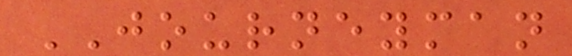JOURNEYMAN
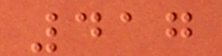417
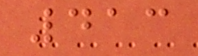413
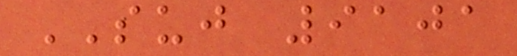SUJ 9101
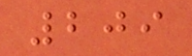209
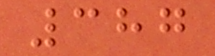387
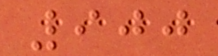900
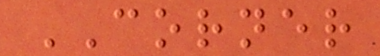CORNER
